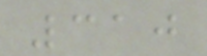310
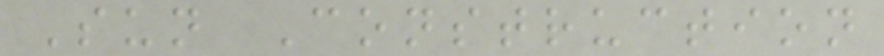Sun Construction
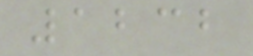1232
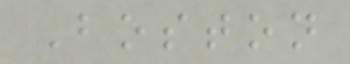Boston
